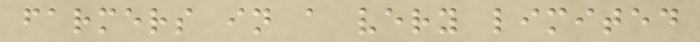farmers in a very limited
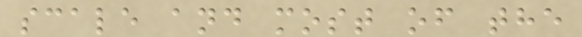scale and most of the
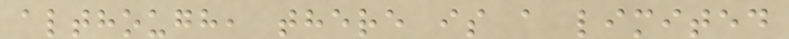although, there is a limited
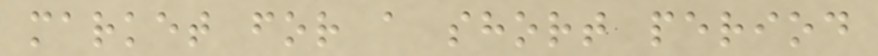market for a short period
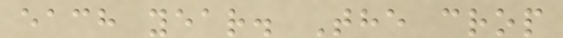each year. The crop
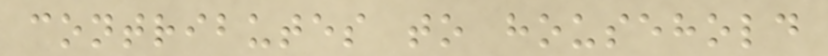contributes to household
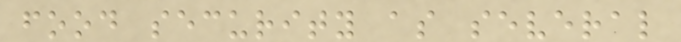food security as several
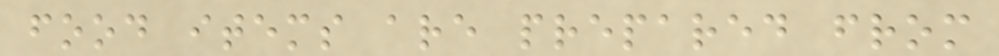food items are prepared from
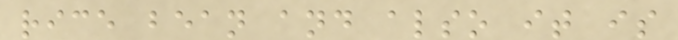rice bean and also it is
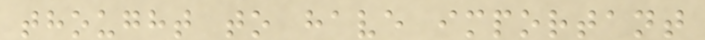thought to have important
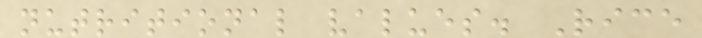nutritional values. Rice
